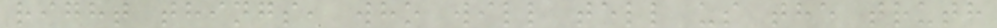right things, who will tell us the truth
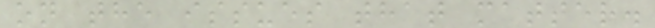on the issues that matter.
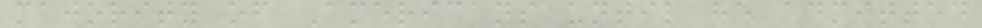majority of Americans until he admitted
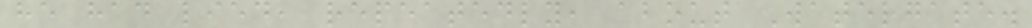he had lied, repeatedly, about Watergate.
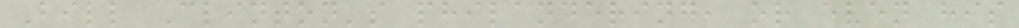Bill Clinton's philandering, or even his
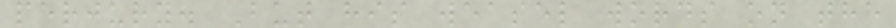perjury. But his weasel words on the
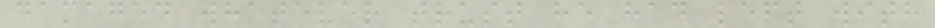damaged whatever trust he had left with
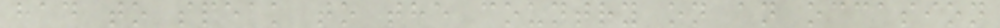had to speak to the country on an occasion
